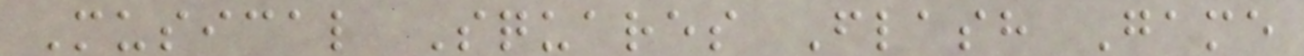Musical Squares Flash Game
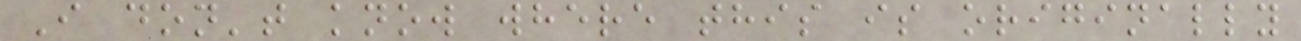I don't know where this is originally
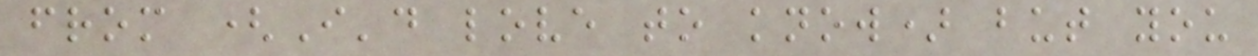from (I'd love to know) but you
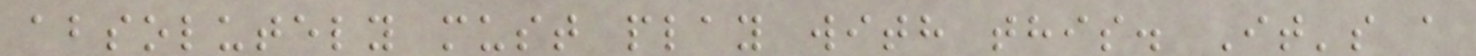absolutely must play with this. It's a
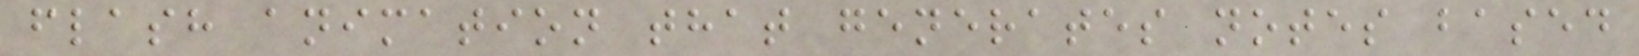flash animation that generates notes based
